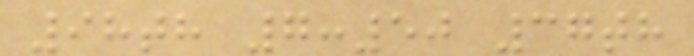98th 7:50 37th
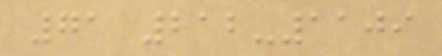71 212-1109
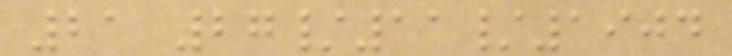21 27/11/1904
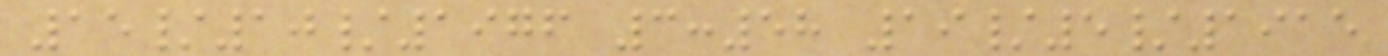15/10/1976 3:58 19/5/1915
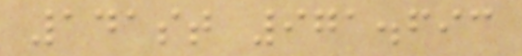141st 971.693
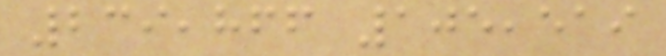239,866 105,519
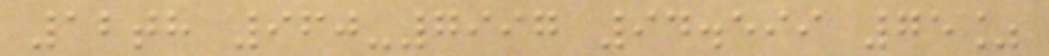12th 960-7997 94.599 75%
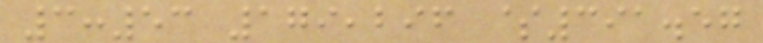3:53 179,296 $391.57
